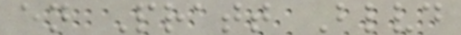en Pratt Blvd
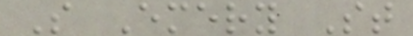S Emery St
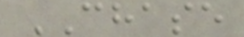CHASE
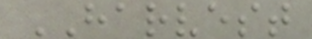HARVEST
